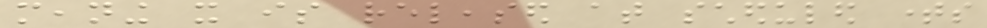meaning it is released at scheduled times
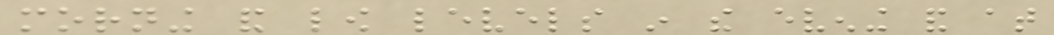morning and low levels in the evening and at
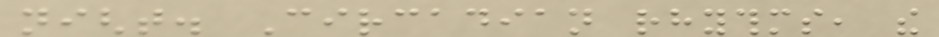night. Circadian rhythms, the
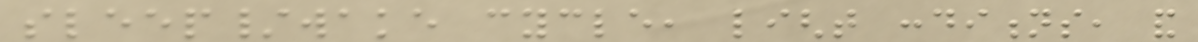sleep/wake cycle, light conditions, and
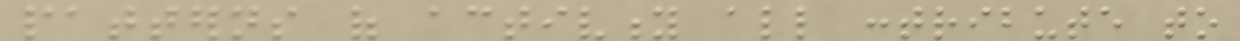patterns of activity all contribute to
